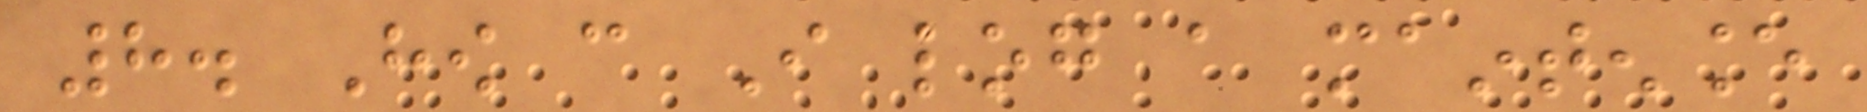8. How can I log a maintenance
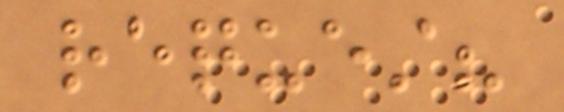request?
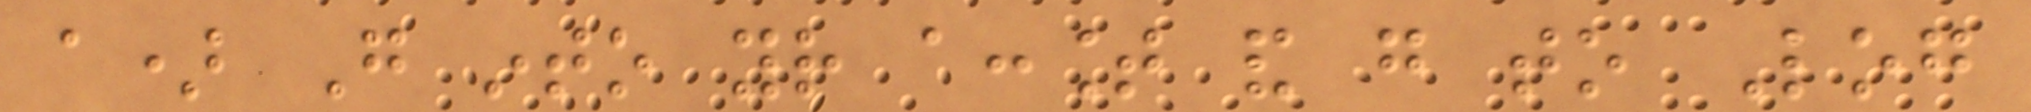a) Go into your account and go to Log
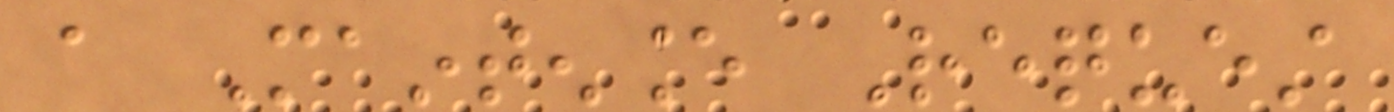a Maintenance Request
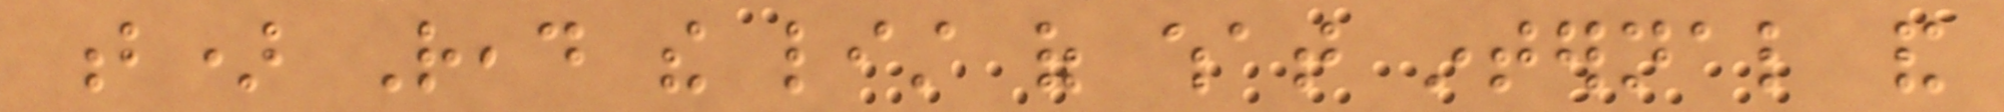b) Read the list of what internal and
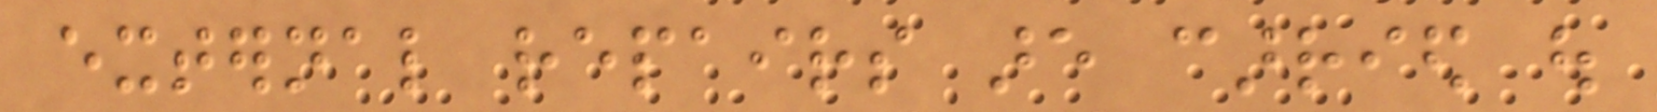external repairs are carried out
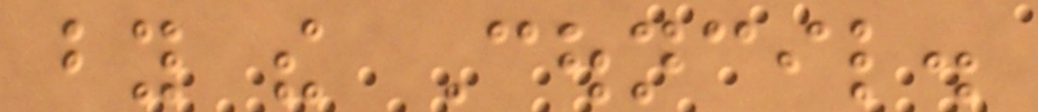by the Council.
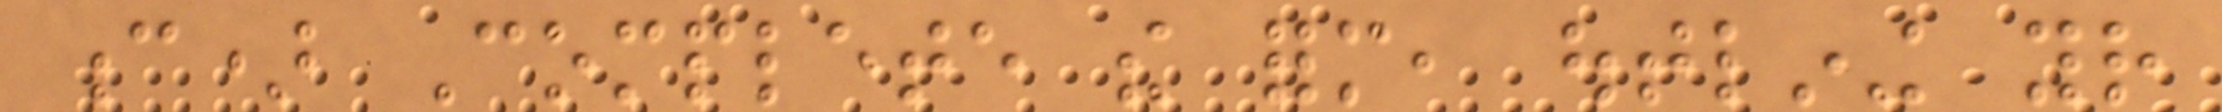c) Complete the form, outlining your
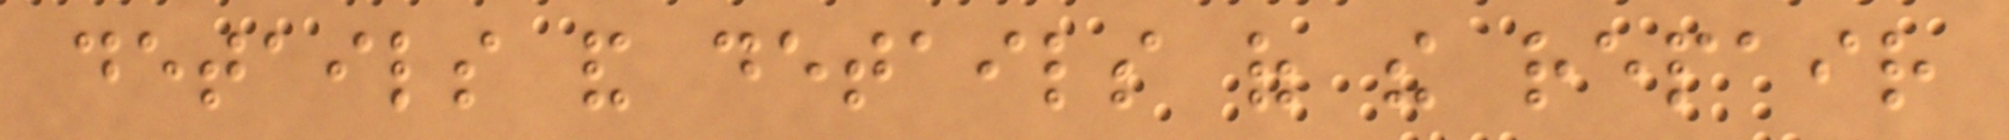details and details of the repair
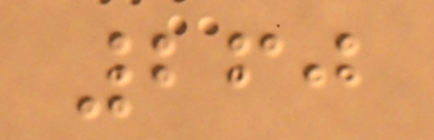260
